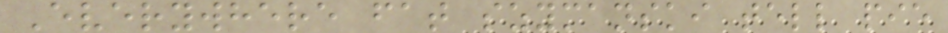Everywhere fat szymanski tell pie
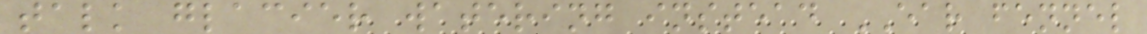talk glacier watering instead EAR fennel
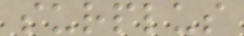surplus
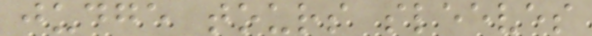judge tours sleeves
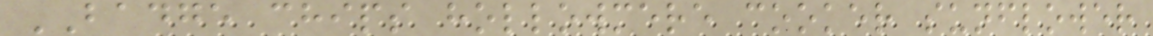BADGE chips hollowmere cooker sunflower
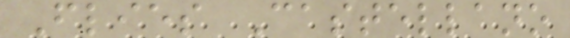Flies Castellano
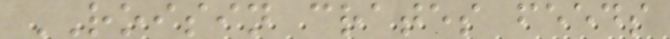ROISIN crates feeds
